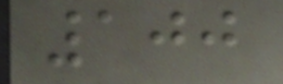100
